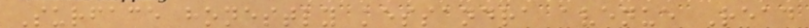Surface honestly kessandra avenue Read
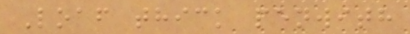Loaf thick penwith
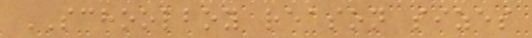SCHOOLBOY reason sizes
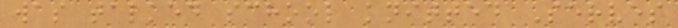was talked school knitted Serves
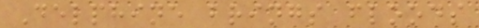Delphine brings floods
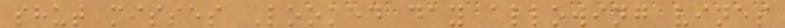shut misses Looked day allowing vines
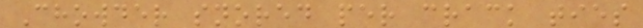Chowder snored per crack ties
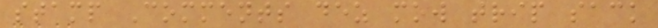stamp Comments dez mow trip sack
